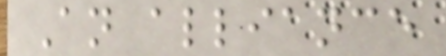An alliance
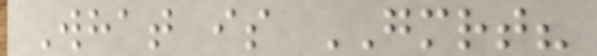What is GMRT?
